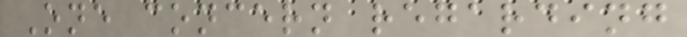One concern regarding
